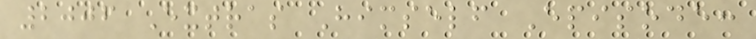2006 Extras Himself Episode:
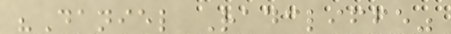"Daniel Radcliffe"
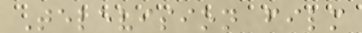Television film
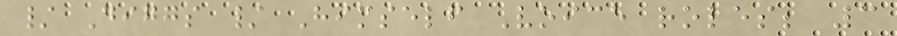/ Diggs / Himself Voice roles; 3
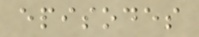episodes
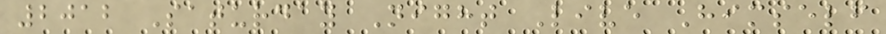2012 Saturday Night Live Himself
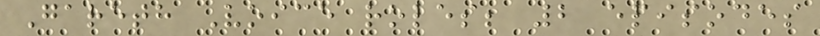Gareth Voice roles; 2 episodes
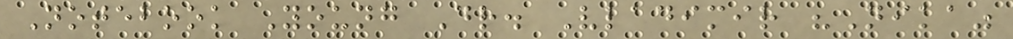Notebook Young Dr. Vladimir "Nika"
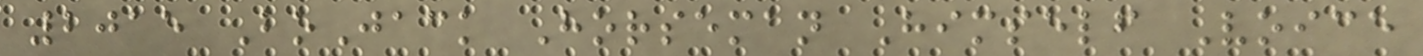2015 BoJack Horseman Himself Voice
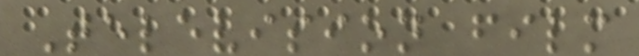Television film
